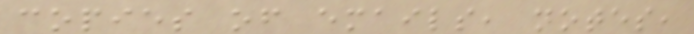copies of emails, notes,
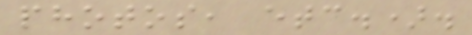photos, etc.).
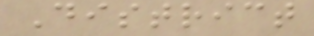District
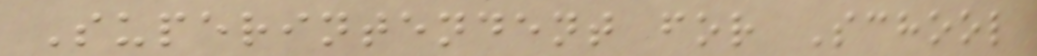Superintendent for School
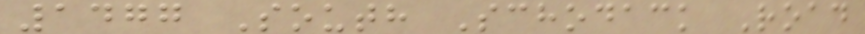1477 South Schodack Road
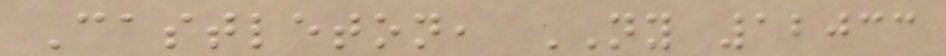Castleton, NY 12033
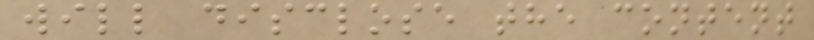will disclose the content
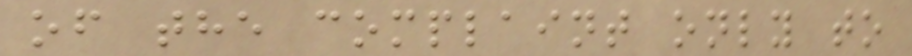of the complaint only to
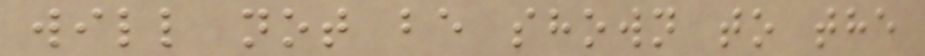will not be shown to the
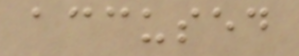accused
